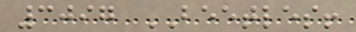3097 BEETLES!
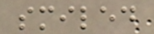smiled
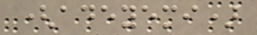(adeyemi)
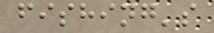fishing's
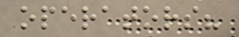operators?
